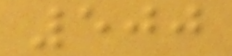500
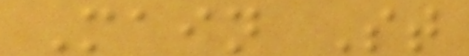Main St
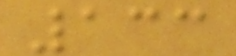133
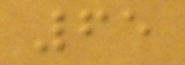65
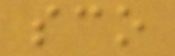sco
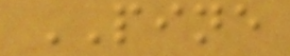PINE
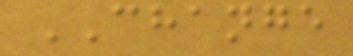CHANGE
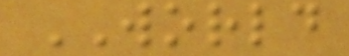WORLD
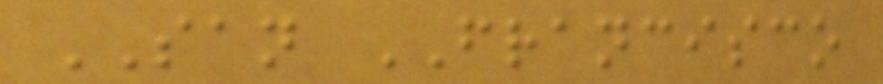SAN FRANCISCO
